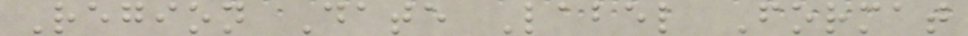Region Date Label Format
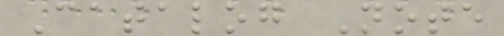Catalog Note
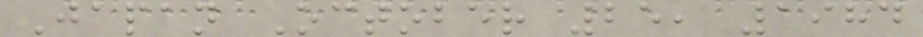Japan October 25, 1984
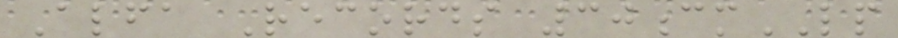Alfa Records 30cmLP
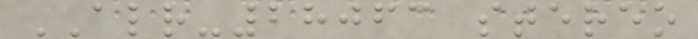ALR-28063 stereo
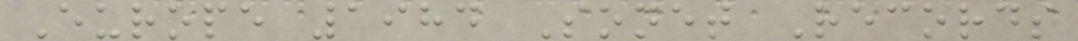Europe 1984 Sonet Records
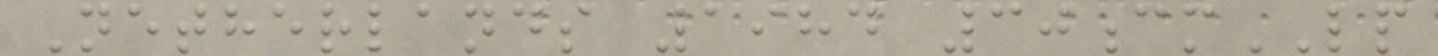Netherlands 1984 30cmLP
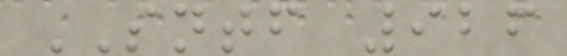SNTF 926
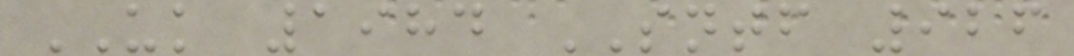UK 1984 SNTF 926
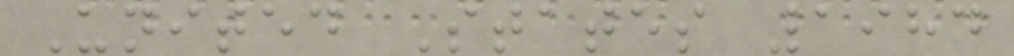United States 1984
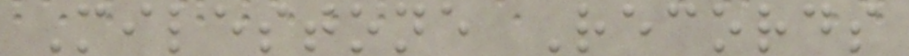Milestone Records
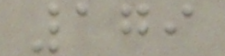179
